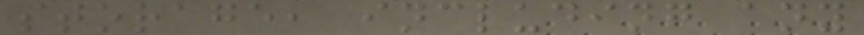storage, including any
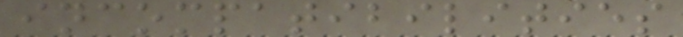incompatibilities
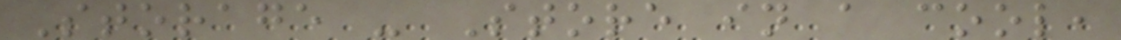Storage - Store in a cool,
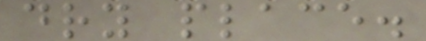dry place.
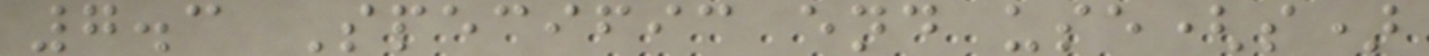7.3 Specific end use(s)
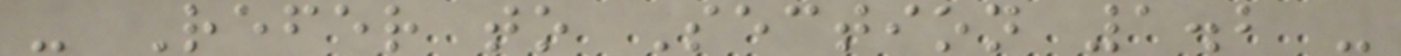- Refer to Section 1.2 -
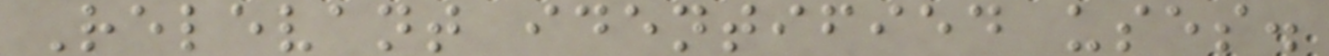Relevant identified uses.
